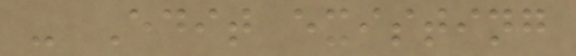- Edit existing
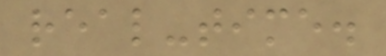real-time.
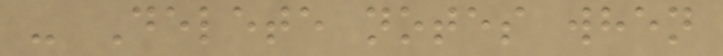- Delete notes when
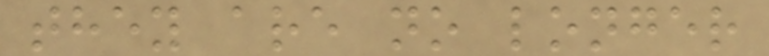they are no longer
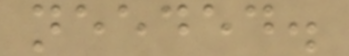needed.
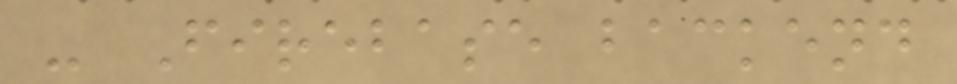- Firebase backend
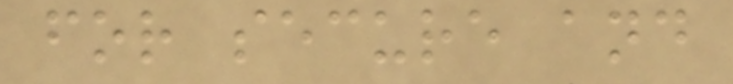for secure and
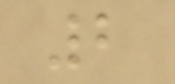2
